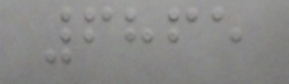6865
